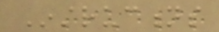Instructions
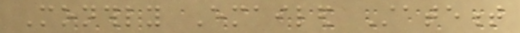Monthly Emailed Statement
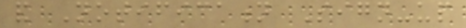and Notification Sign-up
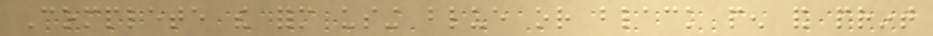Complete the form using blue or black pen and print
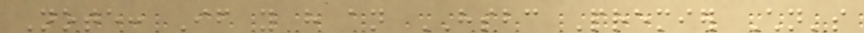Note: If you have an HSBC Premier Children's
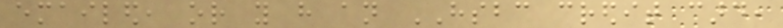emailed, or you have an HSBC credit card,
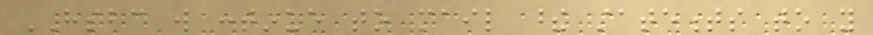HSBC will continue to mail these statements to you
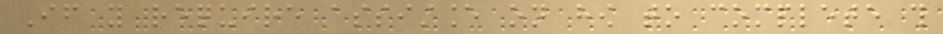If you require assistance on how to complete this
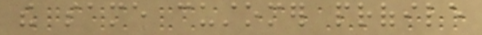the same customer profile
